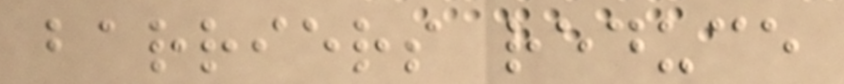barriers reduce
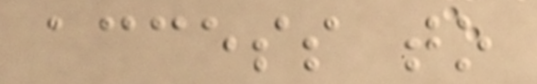access to
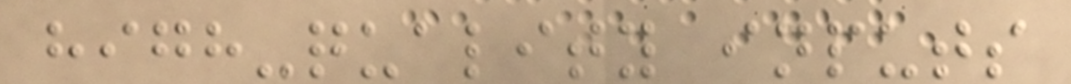high-quality inputs
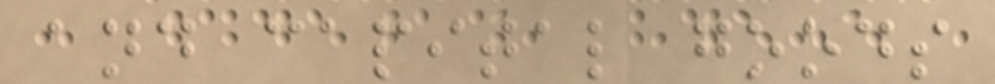and capital goods
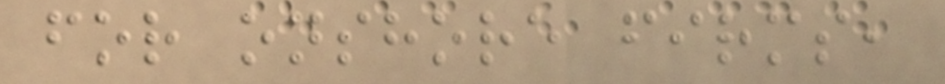for onshore firms,
